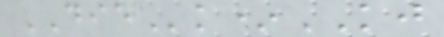DIEk*KJ
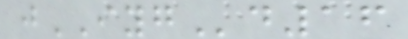jIYGd16
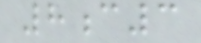8c3
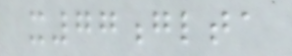x77glta
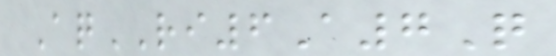AqRI6A7Q
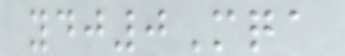ydj0Mqa
